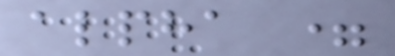alpha =
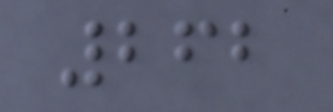262
